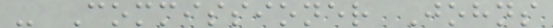- Commissioner Johns
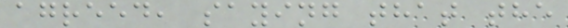agreed, saying that the
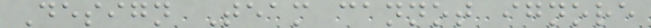Design Team cannot ignore
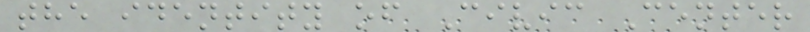the identity of Civic Center
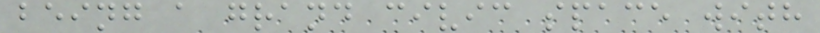being a grand civic space with
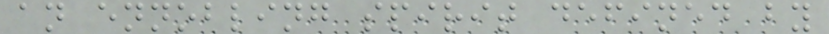an ennobling spirit defined by
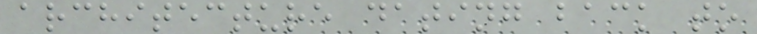architecture dating back to
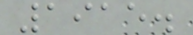1915.
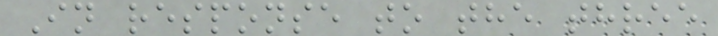In response to the three
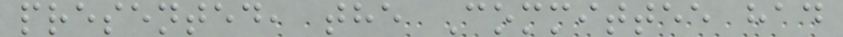presented, the Committee had
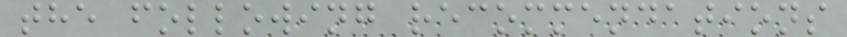the following recommendations
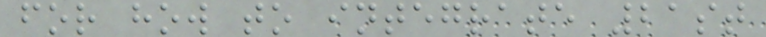for how to integrate 21st
